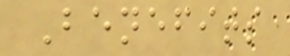Benefits
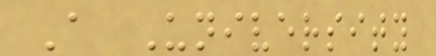A University
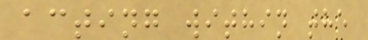acting within the
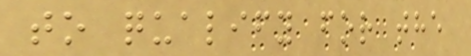to qualify for the
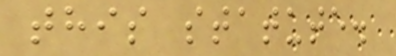this statute.
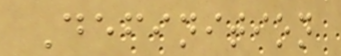Definition
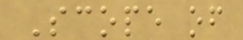Scope of
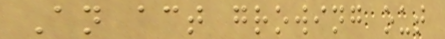An act growing out
